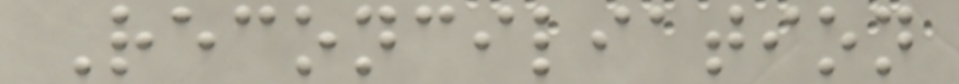Reconciliation
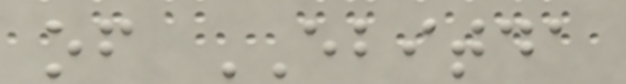of EBITDA
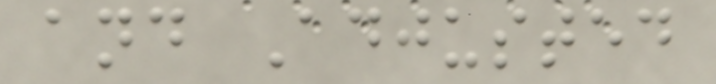and Adjusted
